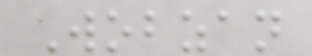Wobzan
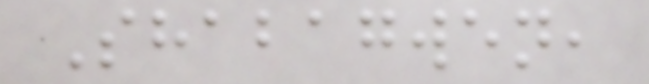Shabagwen,
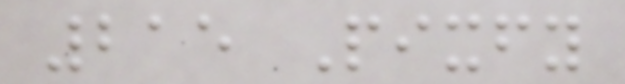215 Pixfy
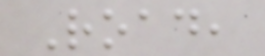Road,
